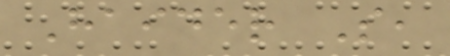Haider S,
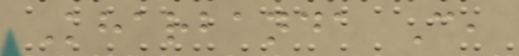Kharbanda C,
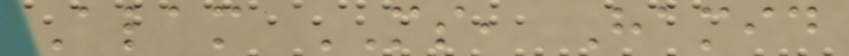Alam MS, Hamid
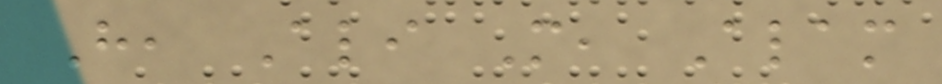H, Ali M, Alam
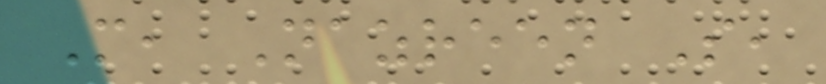M, Nazreen S,
